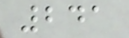241
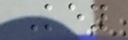Key
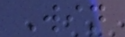Win
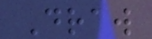Draw
